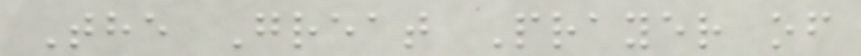The Great Prayer of
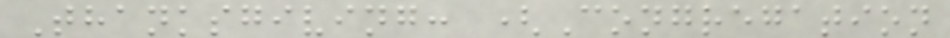Thanksgiving: (Congregation
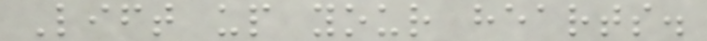Lift up your hearts.
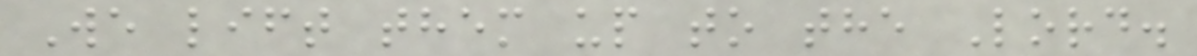We lift them up to the Lord.
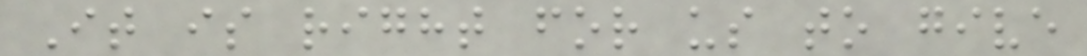It is right for us to give
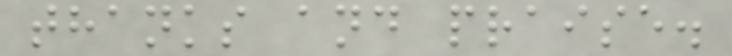thanks and praise.
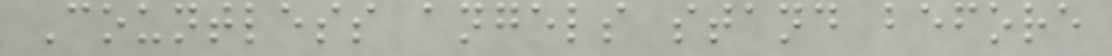Countless angels stand before
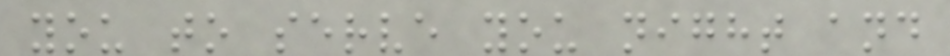you to serve you night and
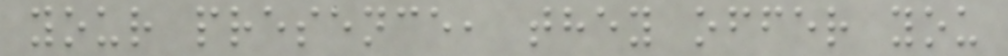your presence, they offer you
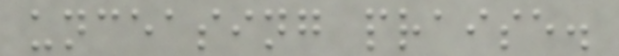unceasing praise.
